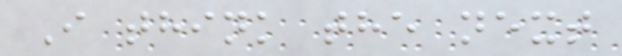I think the next
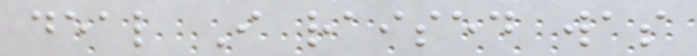deal I raised was
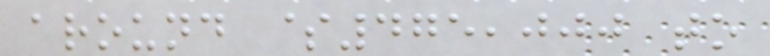around $475,000 to
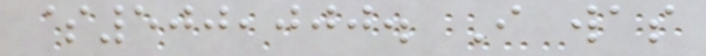$500,000. I was
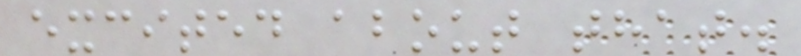excited about that.
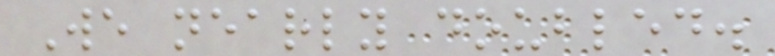We nearly doubled.
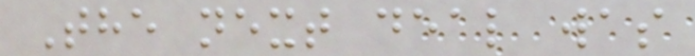The next deal was
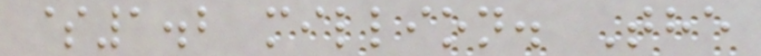$1.2 million. The
